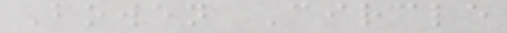Bowen Circle
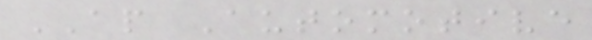AP Automotive
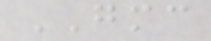GMC
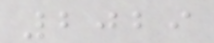2029
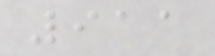911
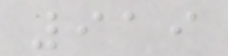919
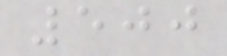500
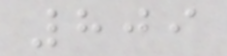809
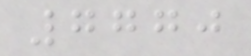7770
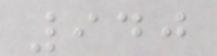940
